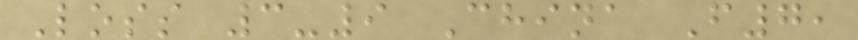Loss 3-9 China F7,
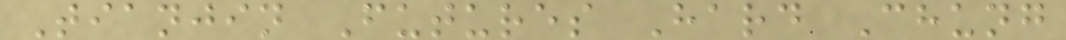Tianjin Futures Hard Chung
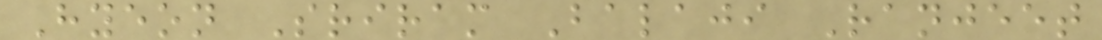Hyeon Sriram Balaji Ranjeet
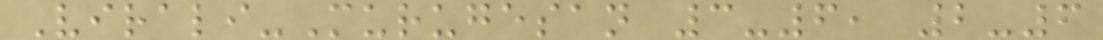Virali-Murugesan 3-6, 2-6
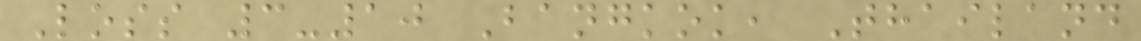Loss 3-10 Bangkok, Thailand
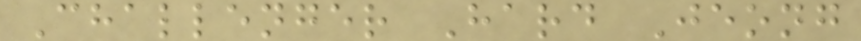Challenger Hard Jeong
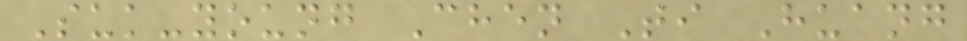Suk-young Chen Ti Huang
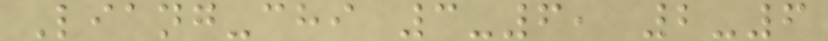Liang-chi 3-6, 2-6
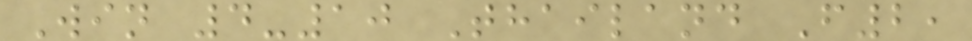Win 4-10 Thailand F2,
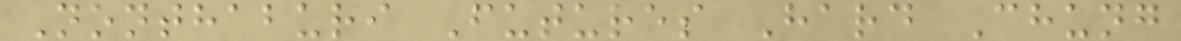Nonthaburi Futures Hard Chung
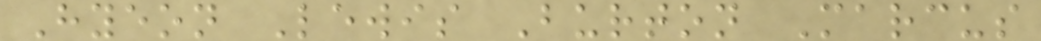Hyeon Lewis Burton Marcus
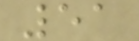51
